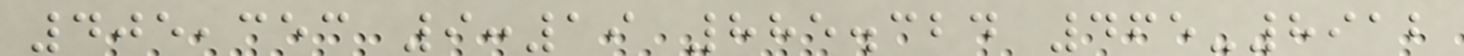405,353 9:19 885.324 465-8912
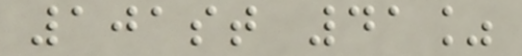101st 41%
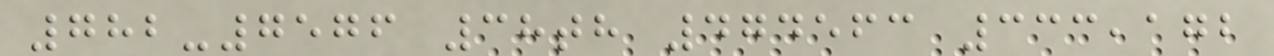782-7576 38th 474563 333,172
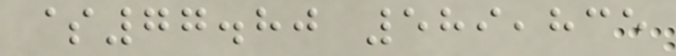$77.80 589,835
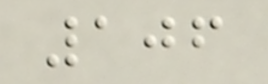106
